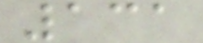131
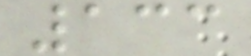133
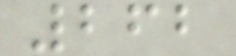262
